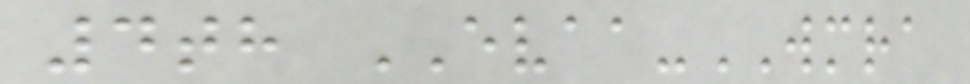4th EVAA-WMRA
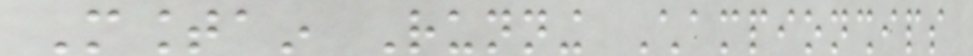Mountain Running Championships
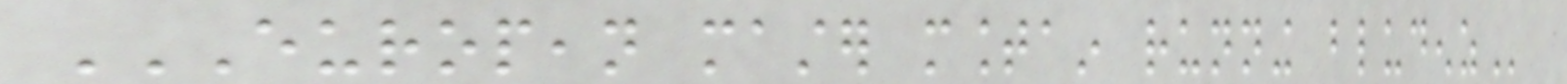EUROPEAN MASTER MOUNTAIN RUNNING BLUDENZ
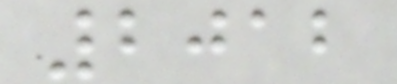2012
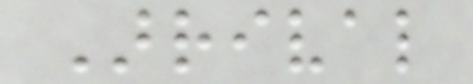Arrival
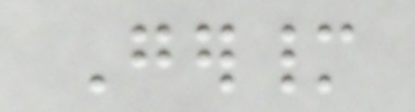Germany
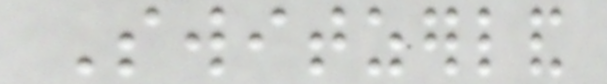Switzerland
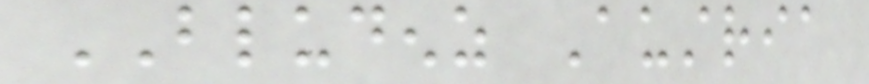BLUDENZ Austria
